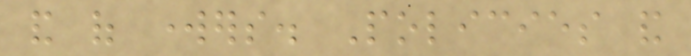and of workers. Policies and
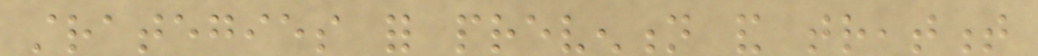strategies for prevention and treatment
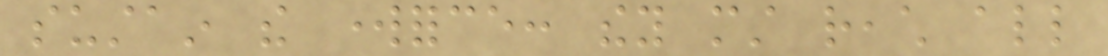sustain the workforce: they must reach all
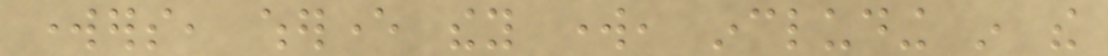workers, wherever they work, including in the
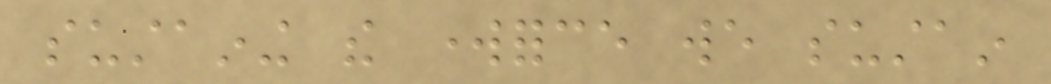sustaining the workforce we sustain
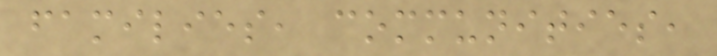families, communities,
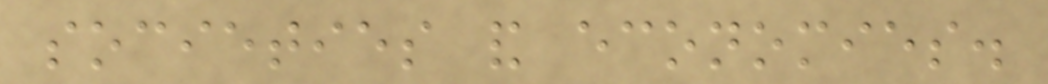societies and economies.
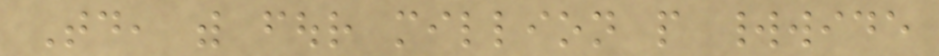Today, with four million people worldwide
